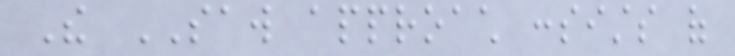The SAW approach consists of
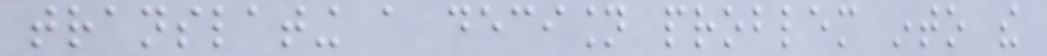translating a decision problem into the
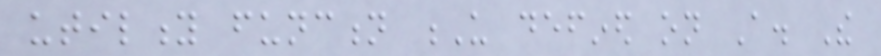utility function U defined on A. The
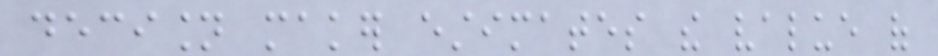decision maker estimates the value of
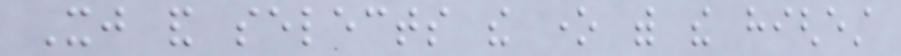Xj and selects the one with the highest
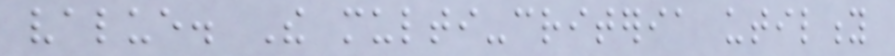value. The multi-criteria utility
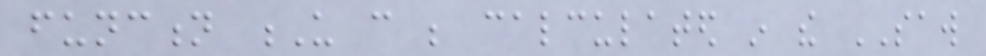function U can be calculated in the SAW
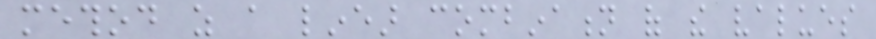method as a linear combination of the values
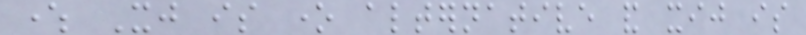where Xj is one alternative and xij is
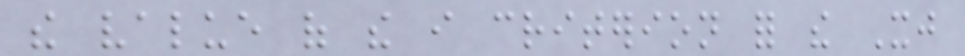the value of the i criterion for the Xj
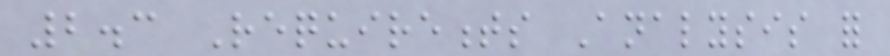2.3 Requirements Analysis for
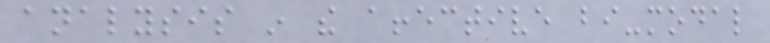analysis in the affective bi-modal
